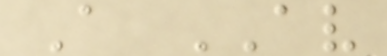A AV
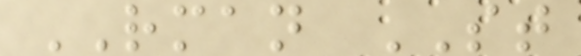RMAN ST
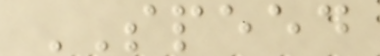SPEED
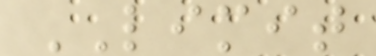LIMIT
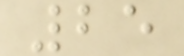25
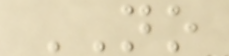NO
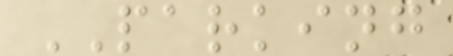PARKING
